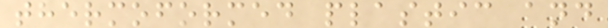thermoformed plastic and
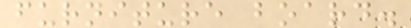furniture board.
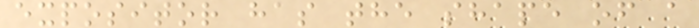expositor has the shape of a
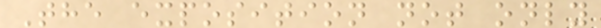The exposition not only
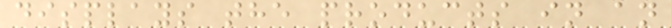displays the products in an
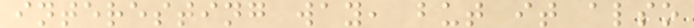interesting way, but it also
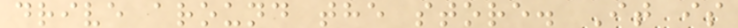drive around the store. It is
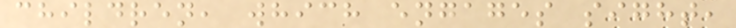children, which engages sight,
